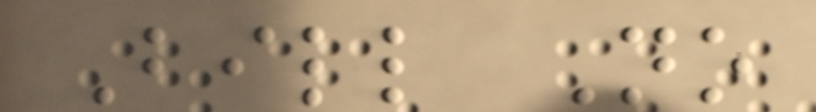Bill No
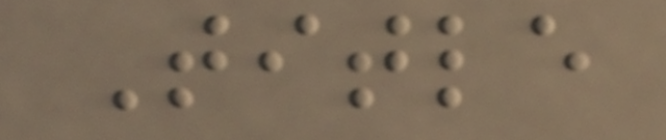Title
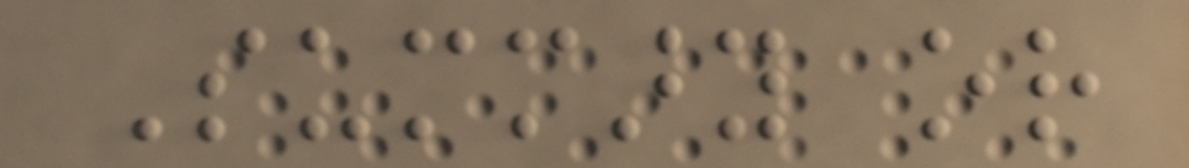Summary or
